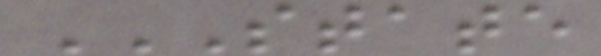STATE
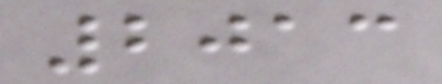2013
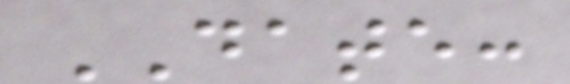DATE:
